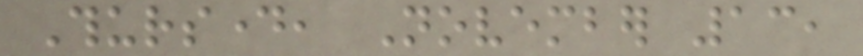Thursday, November 13,
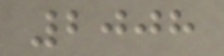2008
